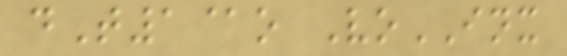dT1@o VoINX
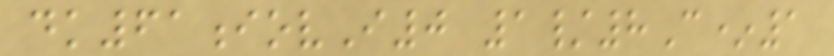dk61iovI0 1/8C*1
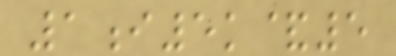1i5k&5
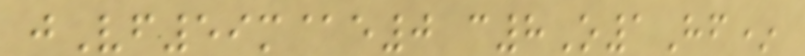jVf59m@e0 c8O1Hf*
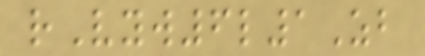rVyw6l1Zb
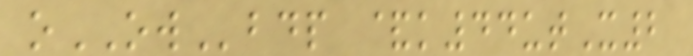oOWbdp &k44utX2
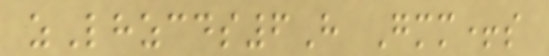zLhzcds6H Gmm+s
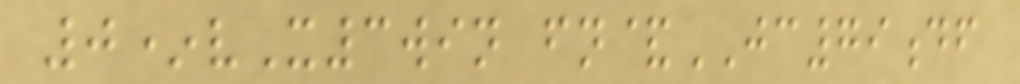0*vX3win fn&JC79df
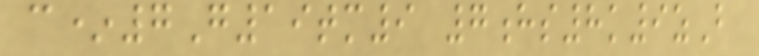c*7G19tm9 7hs8k9zB
